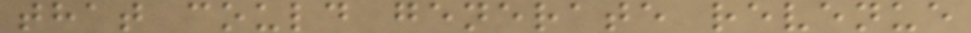that could generate revenue
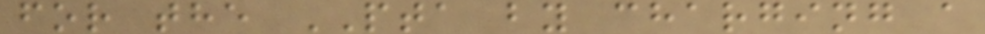for the PTA by charging a
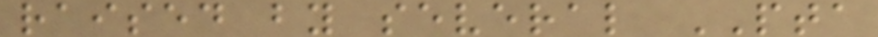raised by several PTA
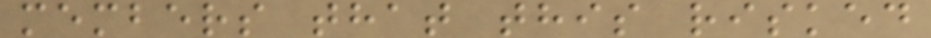members that this risked
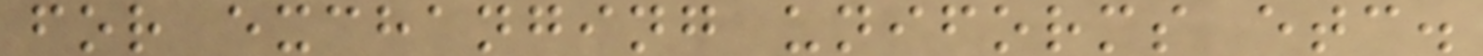for exchanging uniforms etc.
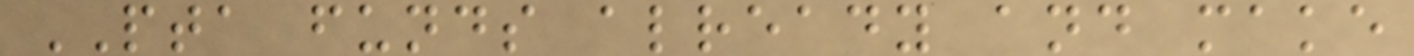PTA funds already and make
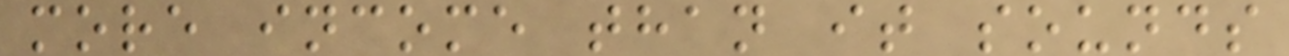more income than it sounds
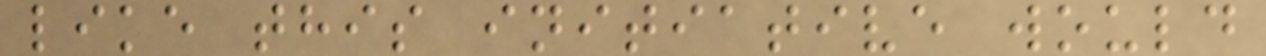like this initiative would
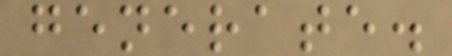generate.
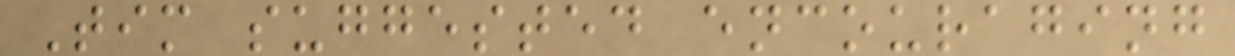Tim suggested encouraging
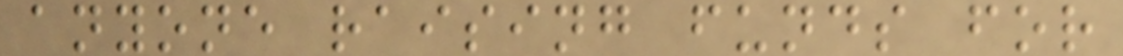anyone raising funds for
